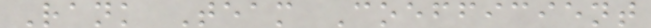Rank Team Coefficient
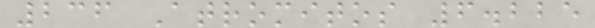236 Atromitos 6.225
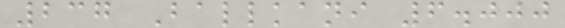237 Ballkani 6.000
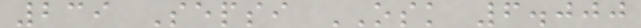239 Sepsi OSK 6.000
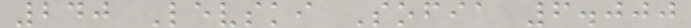240 Levski Sofia 6.000
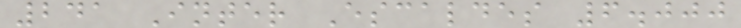241 Inter Escaldes 6.000
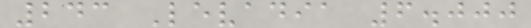243 Levadia 6.000
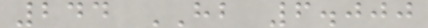244 HB 6.000
